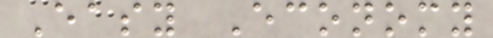Easy Economy
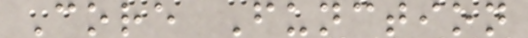Core Function
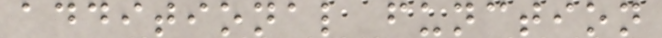additional function
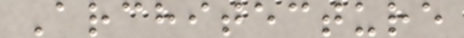Architecture
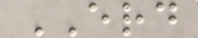ERD
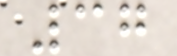37
